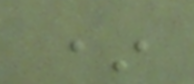*
